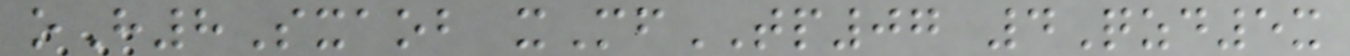oH8Sxaob xMfTP07 4Qzd5x
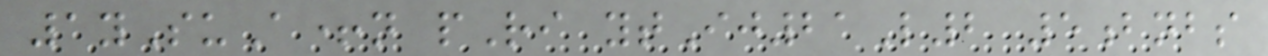1ySuA+n pRi ytIj21L2 5bnbs
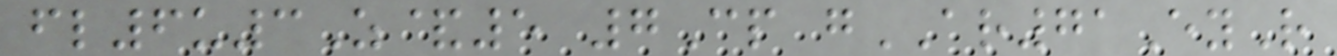fl6u3Z&5 7Cp gAR71EyR
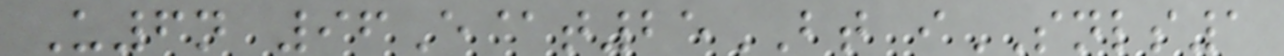U6n 96E@t25BT iSNLS1
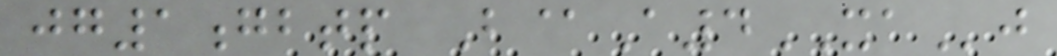jg1gbtp B@A4XAj
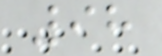98
